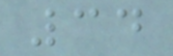34
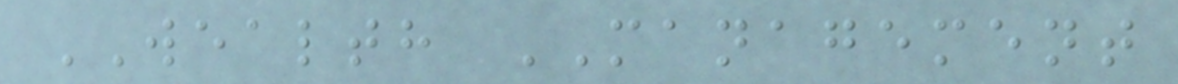WEALTH MANAGEMENT
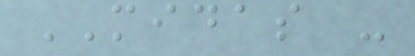MIDAS -
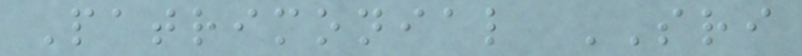Patrimonial SRI
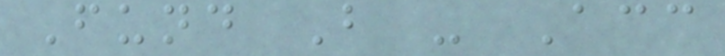Fund B - Acc
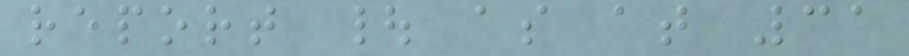report | as at 31
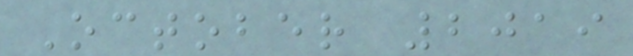October 2019
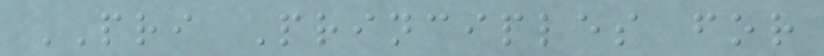PRI Principles for
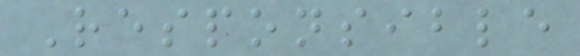Responsible
